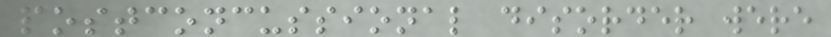postconcussional disorder were
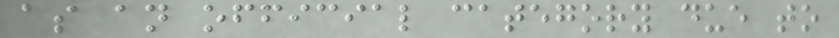as an official category due to
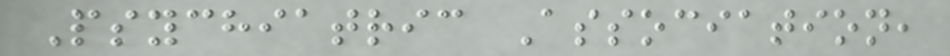Psychiatric Association,
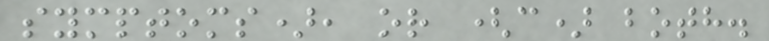symptoms), or (c) both.
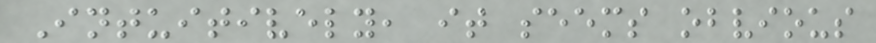Intuitively, it seems obvious
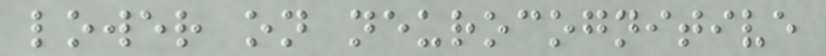lower on neurocognitive
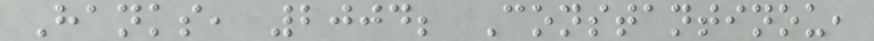Hanks, 2004; Constantinou,
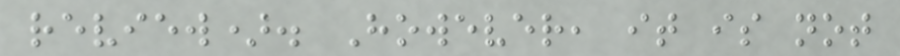review). However, it is not
